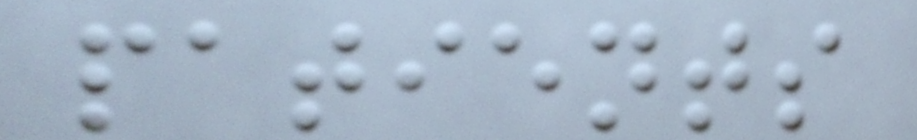patients
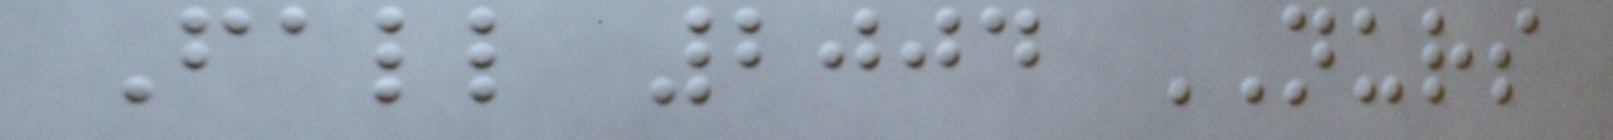Fall 2004 NURS
